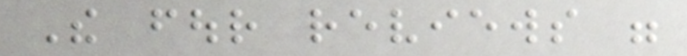The four reviews were
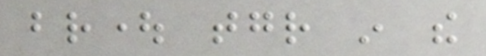brought together in the
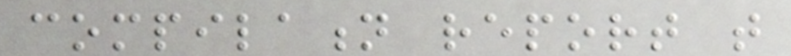compilation report that
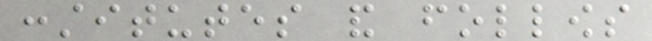constitutes and follows
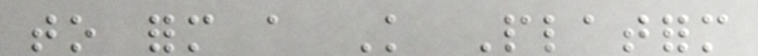to form a Knowledge Platform
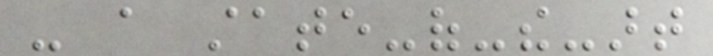- a state-of-the-art
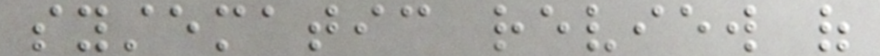systematic review of
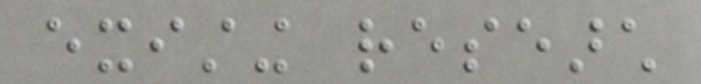existing research
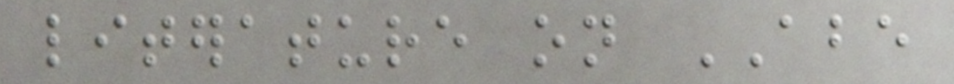literature on ABE
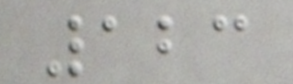123
